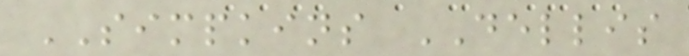SIMPKINS DELLIS
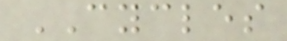CYCLES
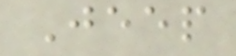Jeep
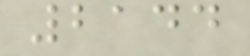2144
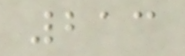213
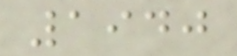1940
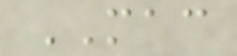MAC
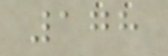178
